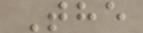The
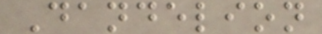Dandelion
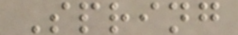Spring
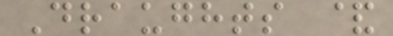Draughts &
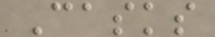Casks
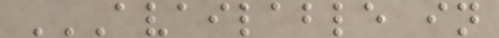AVAILABLE IN
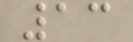13
